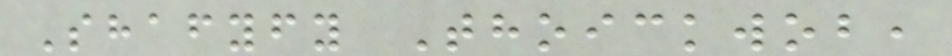Shafyfy Thoickwob,
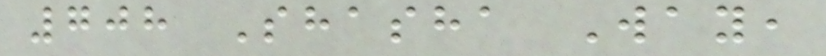708 Shasha Way,
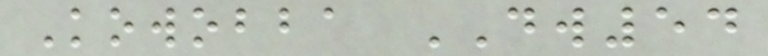Kowobba DW54
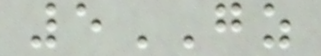5GZ
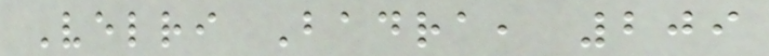Velri Badra, 209
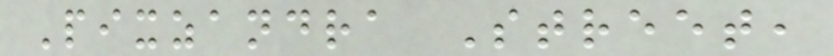Pixzandra Street,
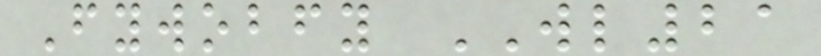Fywobfy WL21
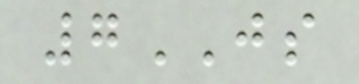7JS
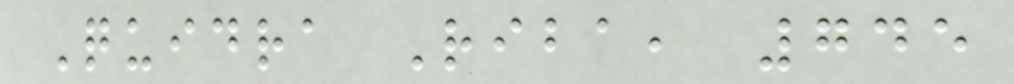Quidra Riba, 745
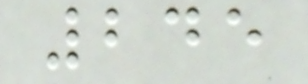245
